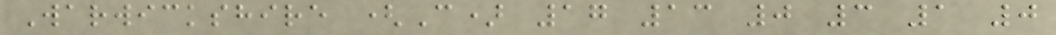Warwickshire (C) 17 13 0 3 1 0
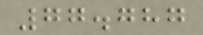77.787
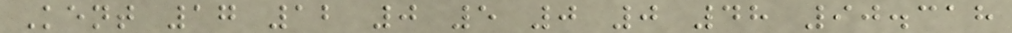Kent 17 12 0 5 0 0 48 90.318
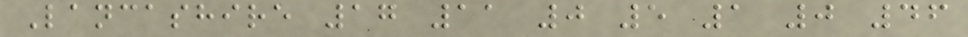Lancashire 17 11 0 5 1 0 46
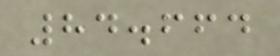84.664
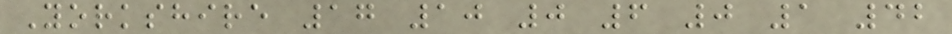Yorkshire 17 10 0 6 0 1 42
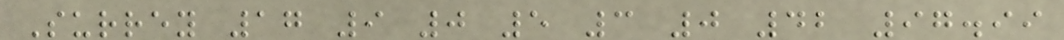Surrey 17 9 0 5 3 0 42 97.99
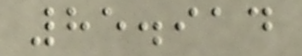85.914
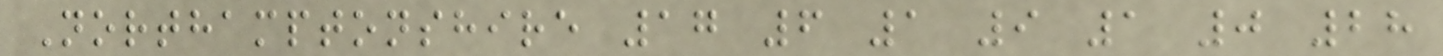Northamptonshire 17 6 1 9 1 0 28
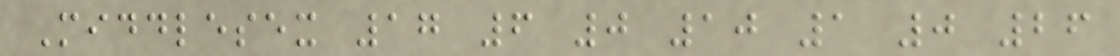Middlesex 17 6 0 10 1 0 26
